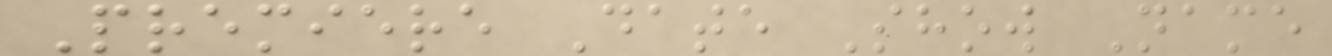Premiere Date Show Name
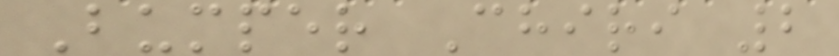Bumper Chiri 2
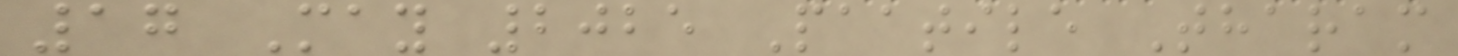17 May 2025 Paatile Tharam
